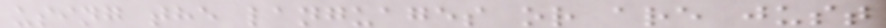using the languages or are just
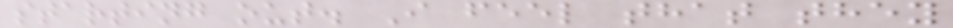starting out. I feel that they
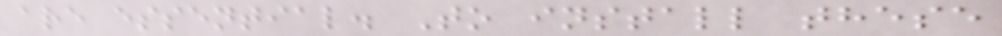are essential. To install these
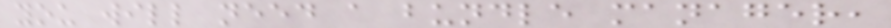you will need a bundle manager,
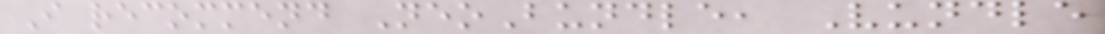I recommend NeoBundle, Vundle
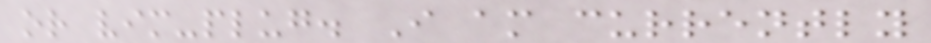or vim-plug. I am currently
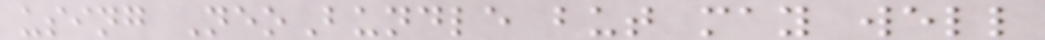using NeoBundle but may well
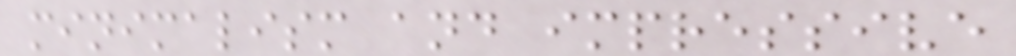minimalism and impressive
